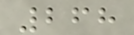268
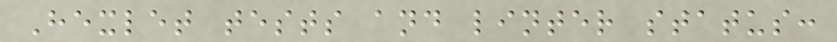Hexlet tests and linter status:
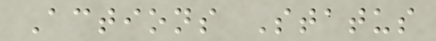Actions Status
